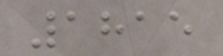1815
